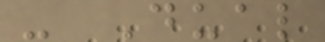- Dual
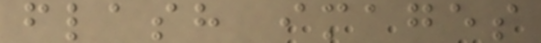flash images
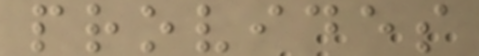provides
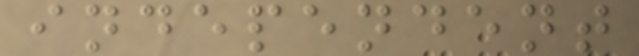independent
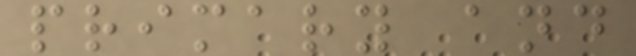primary and
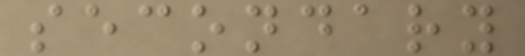secondary
